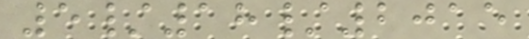5/18/2015
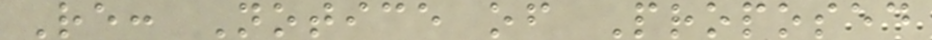Re: Notice of Proposed
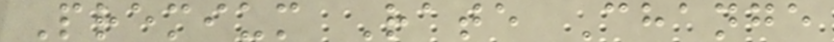Premium Rate Change
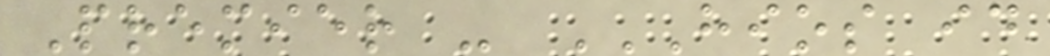Premier - HIOS ID
